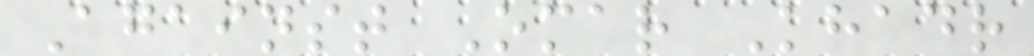Against Omar Khadr
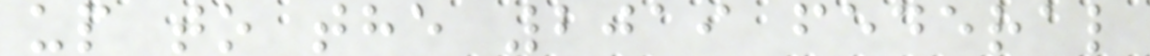up to the 2019 federal
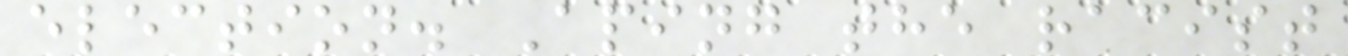election. Aping the racist
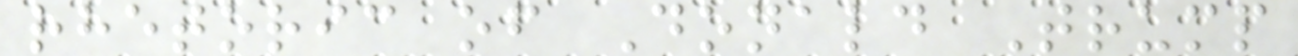rhetoric of Donald Trump
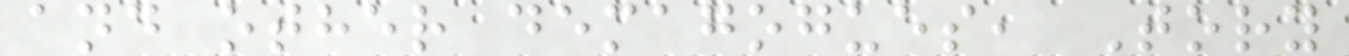and other demagogues, Tory
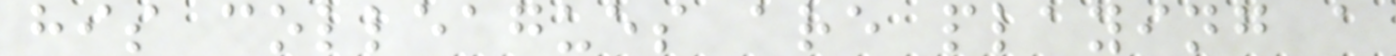his colleagues are playing a
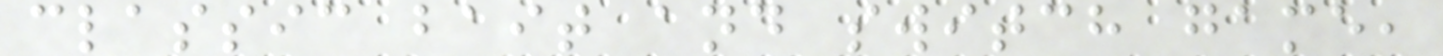classic bait and switch game,
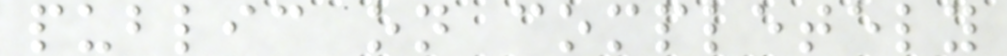public on completely
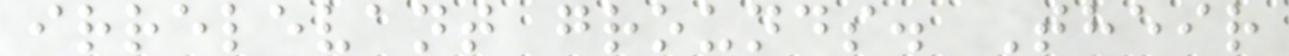irrelevant grounds. Their
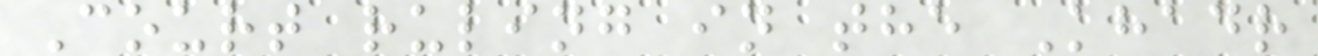Court ruling in the Khadr
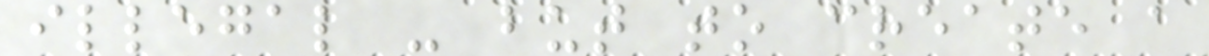illegal - but to create a
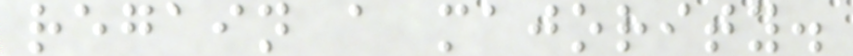regain a majority.
